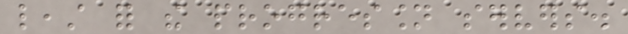least for the progression servers.
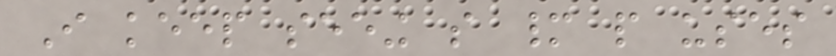I keep seeing so many people uses
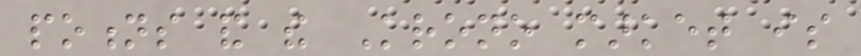potions and the Krono market is
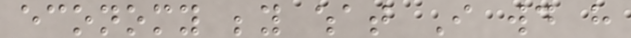economy beyond what I would have
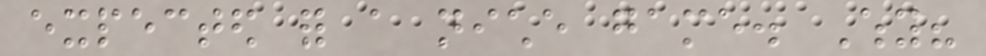expected for a niche game. Why?
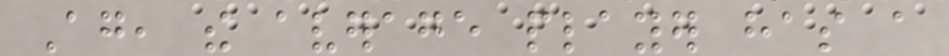Again, the average player has a
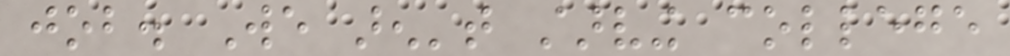job. We aren't starving college
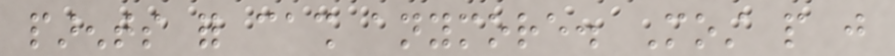parents for cash anymore. Most people just
